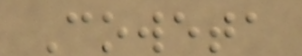Coweta
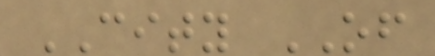CITY OF
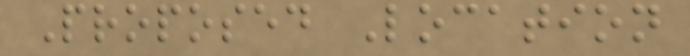Proposed Location
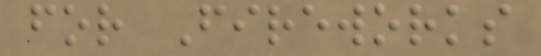for Fireworks
